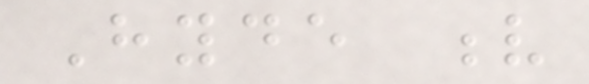Hyde v
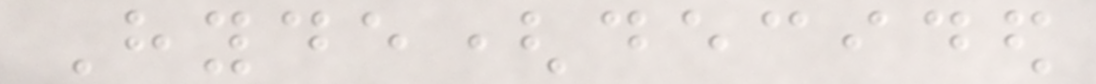Hyde(decided
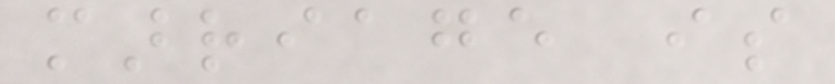marriage is
